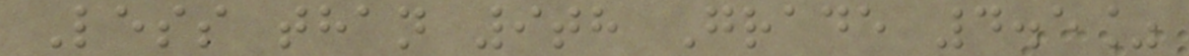Less than 9th Grade 4.5%
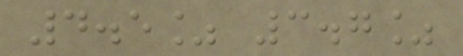4.5% 3.7%
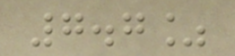7.7%
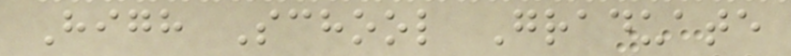High School Graduate
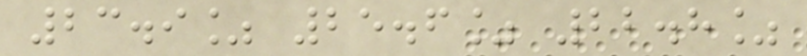23.9% 25.6% 22.8%
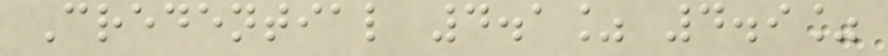Credential 4.1% 4.9%
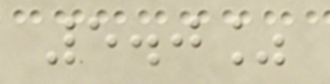5.0%
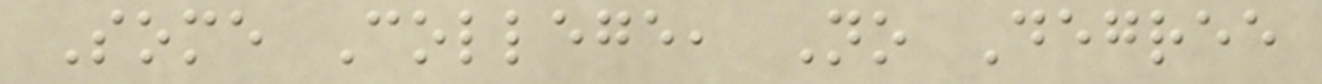Some College, No Degree
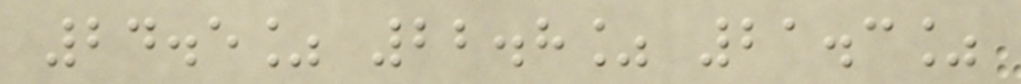24.5% 22.8% 21.3%
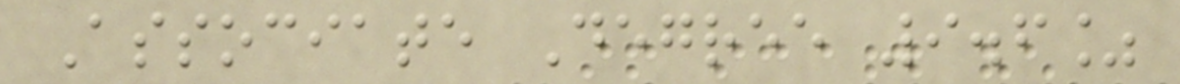Associate Degree 9.6%
